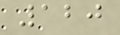120
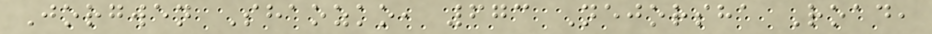Jorgwen Shaozko, 673 Nejorsha Road,
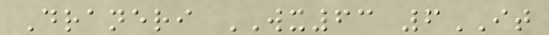Draneri WX63 6IT
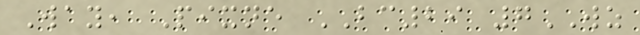Way, Pixne BC29 7WZ
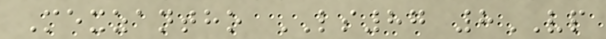Mexzantho LS87 8VP
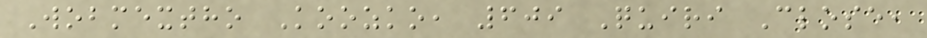Wobmextho Koozko, 609 Quiri Close,
